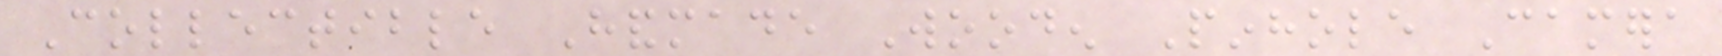Collectible Handmade Wooden Pinhole Camera
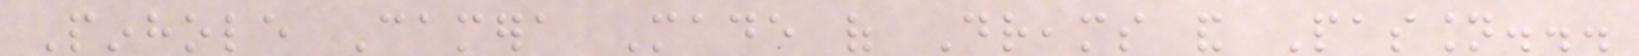Pinhole Camera Made of Dreams and Passion...
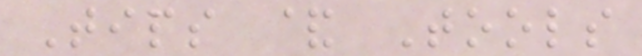Tips & Tools
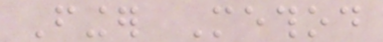Finger Method
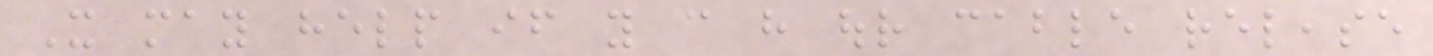It may help if you can have our cable release
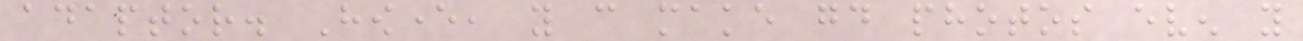adaptor. However, you can make good photos even you
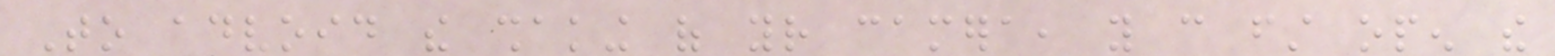To advoid the shaking of your camera, you can first open the
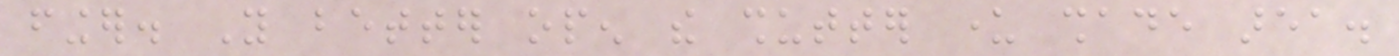finger. You better open the shutter under shade area.
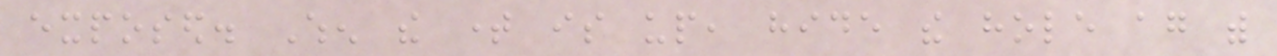exposed. When the time is up, hide the hole again with
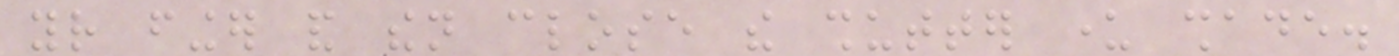your finger and then close the shutter under shade.
